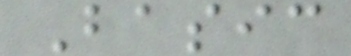Basic
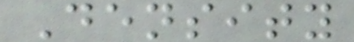Density
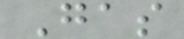Gas
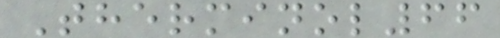Therminol66
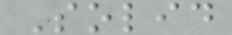Solid
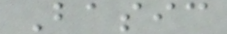Basic
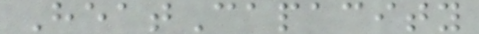HeatCapacity
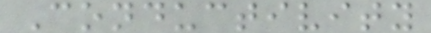Conductivity
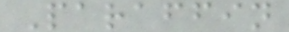Paraffin
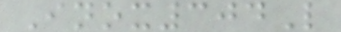Inox304L
